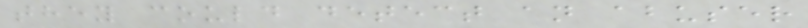they could detect an abuser
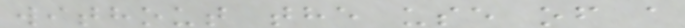without the use of a
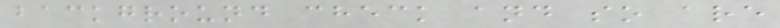background check and so are
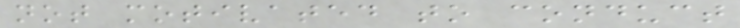not motivated to conduct
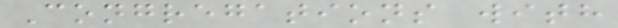Congregations with
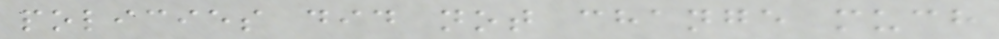policies did not change much
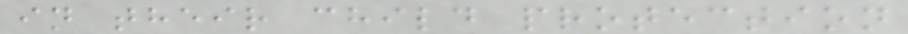in their child protection
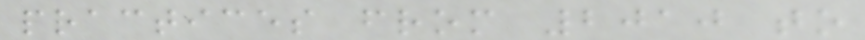practices from 2010 to
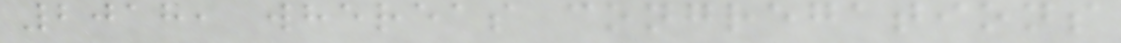2018, whereas congregations
